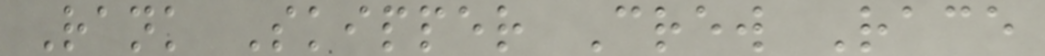Rank Skipper Crew Race
